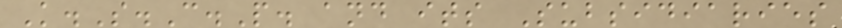K.S.C.P. and its Subsidiaries
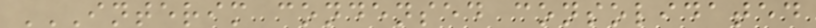INTERIM CONDENSED CONSOLIDATED
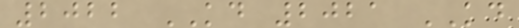2022 KD 2021 KD
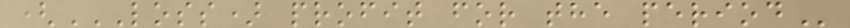(LOSS) PROFIT FOR THE PERIOD
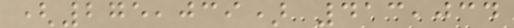(275,039) 413,034
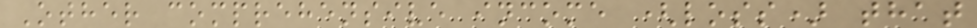Other comprehensive income (loss) that
